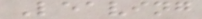Leaving
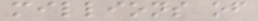millions of
